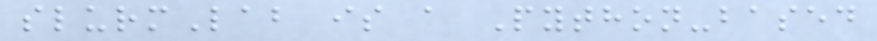slurmLab is a Python-based
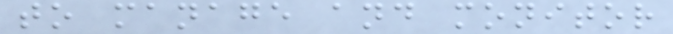to manage and monitor
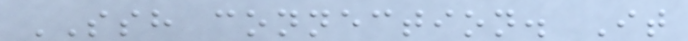SSH connection. It
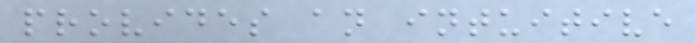provides an intuitive
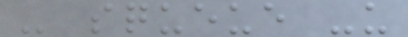- squeue -u
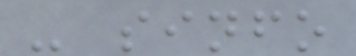- sinfo
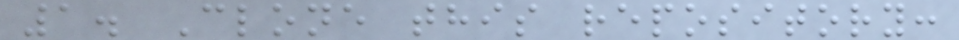1. Clone this repository:
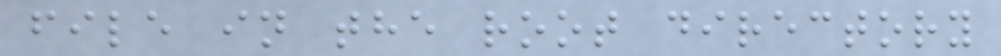file in the root directory
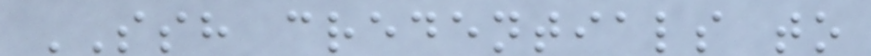SSH credentials to
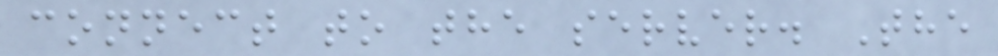connect to the server. The
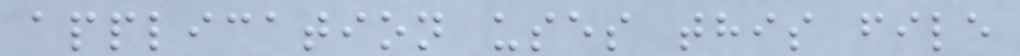application uses this file
